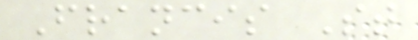Francis St
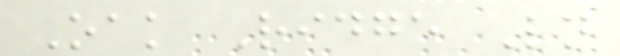Oak Ridge Ln
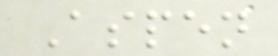Aspen
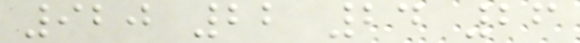920 22 24 26
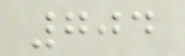704
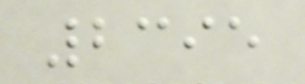2395
